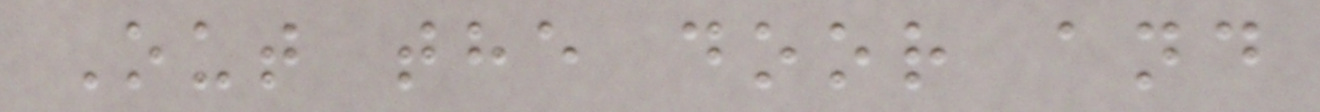Out the door and
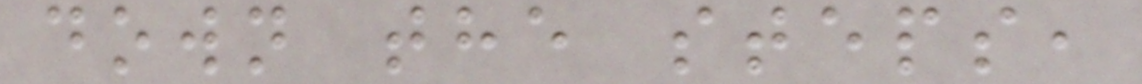down the steps,
